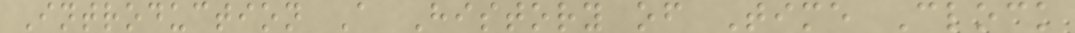Introduction A History of Time Clock
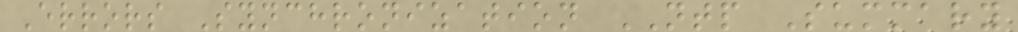Errors Synchronization NTP Summary
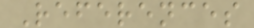References
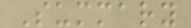Summary
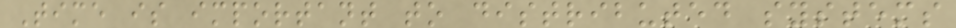Time is important to distributed systems
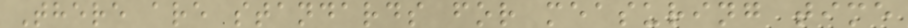There are standards for measuring time
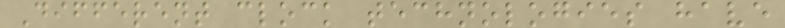Different clock technologies have
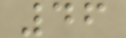46
